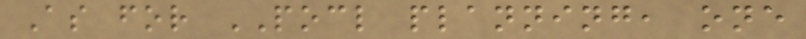As for POCL planning, one
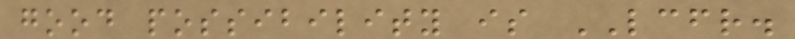good possibility is LCFR.
